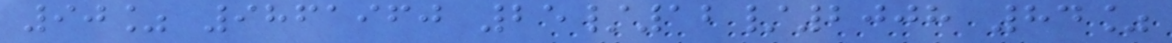90% 9861960 25/12/2008 84%
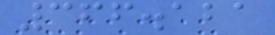366.121
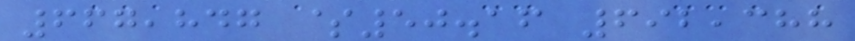667,847 $50.16 692,388
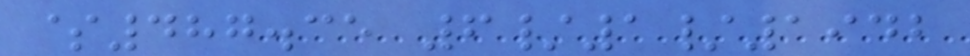$487.35 6/1/1942
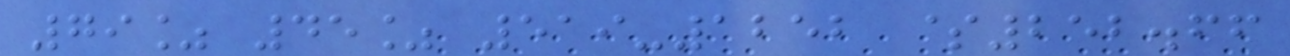79% 45% 519-1252 $252.66
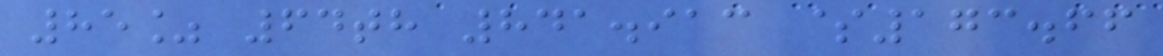85% 64th 841.913 $173.66
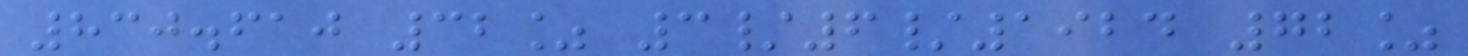830.610 32% 3/6/1924 72%
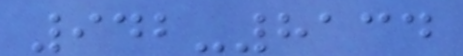942-8134
